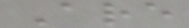Are
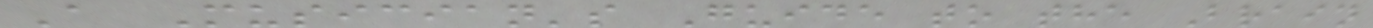A Musician's Guide to the Brain
